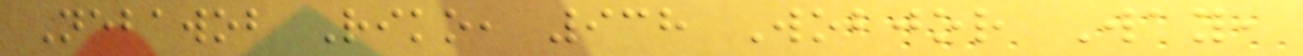Nebawob Riko, 938 Wobjor Way,
